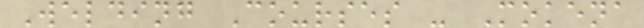Welding Courses - Mokena
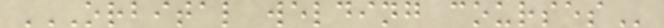ORBITAL WELDING COURSES
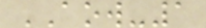AOW-1
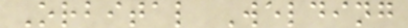Orbital Welding
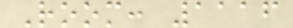Room: 1116
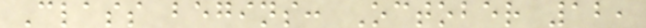Class begins: October 12,
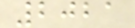2021
